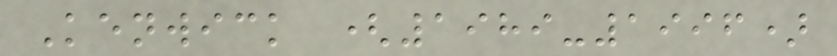Kenwick (1989-1996)
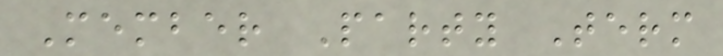Member Party Term
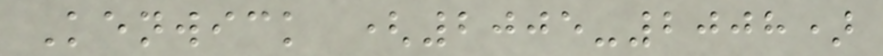Kenwick (2005-2008)
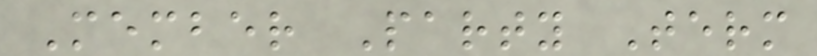Member Party Term
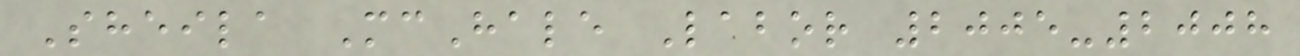Sheila McHale Labor 2005-2008
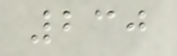230
